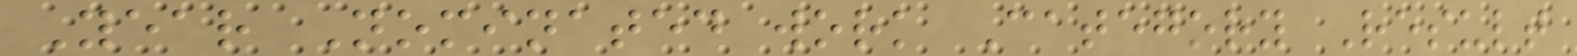Year Nominated work Category Result
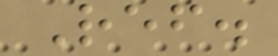Ref.
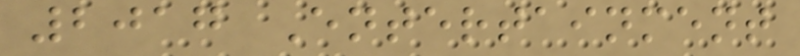2017 Entertainment
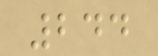244
